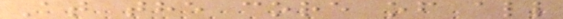At the core of all
